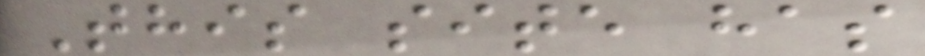This site has
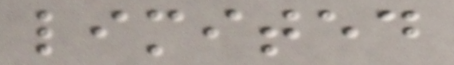limited
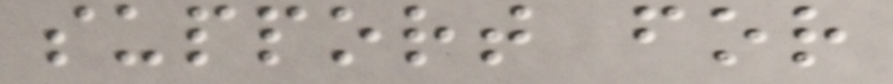support for
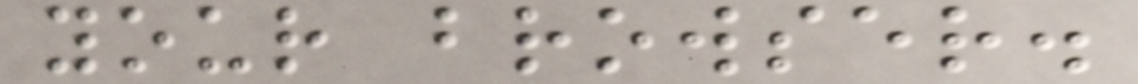your browser.
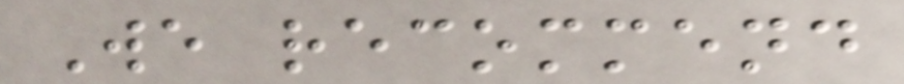We recommend
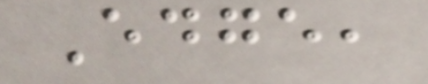Edge,
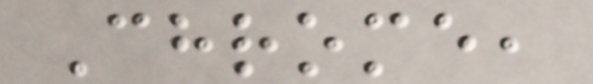Chrome,
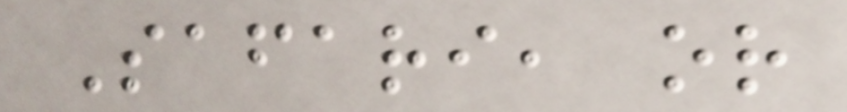Safari, or
